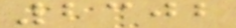2302
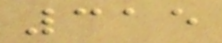315
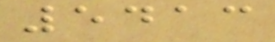5413
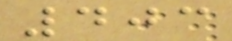403
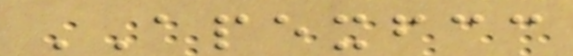APEXFCC
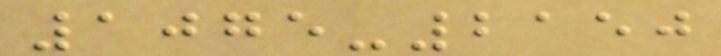1075-2150
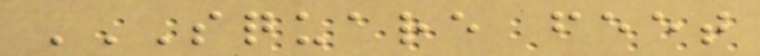SQUARE FEET
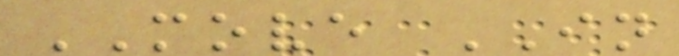MOVE IN
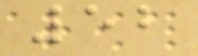52
